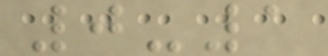0-1
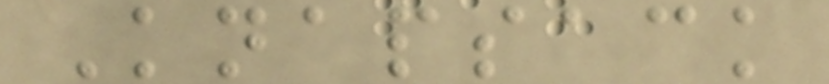Knapsack
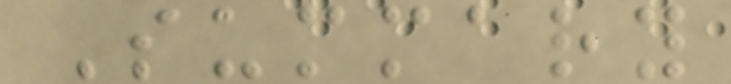Summary
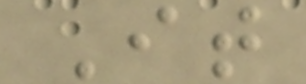It
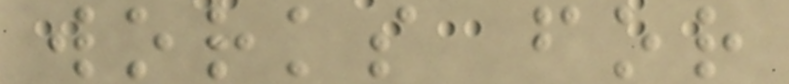works for
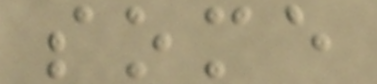some
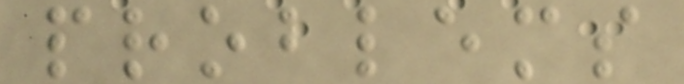problems
